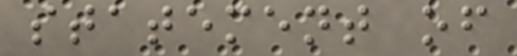statement of
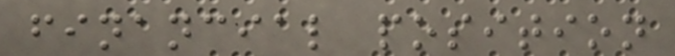financial position
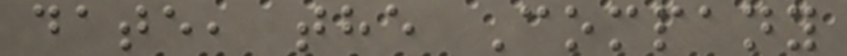date, the Company
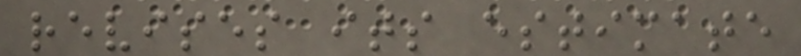revises its estimate
